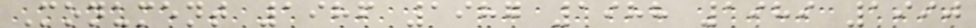Monument 1986 1987 1988 1989 1990
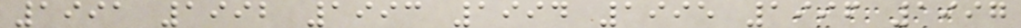1991 1992 1993 1994 1995 1996 1997
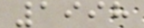1998
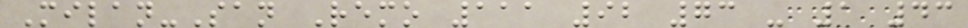Milan-San Remo 111 92 73 - 1 43
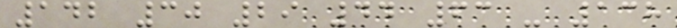142 30 29 44 63 - 138
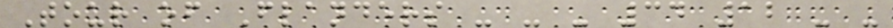Tour of Flanders - - - 34 12 - -
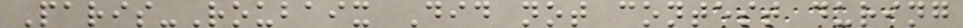Paris-Roubaix Did not contest during
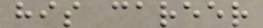his career
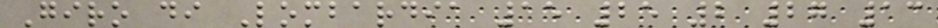Giro di Lombardia 15 25 2 27 13
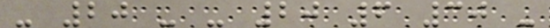- 20 - - 20 6 30 -
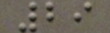29
